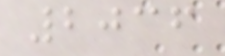2036
